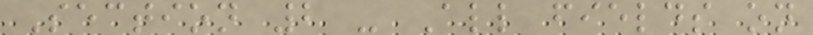Section 2 - All fields on
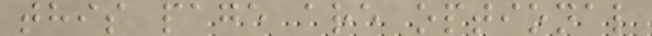this page are optional
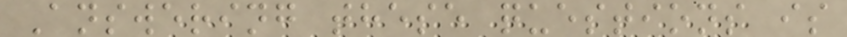Answering these questions is
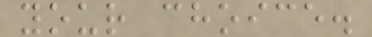your choice.
